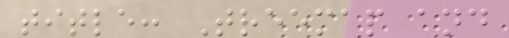title: Treemap and
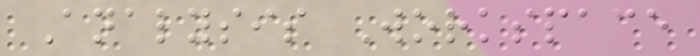Analysis Workspace
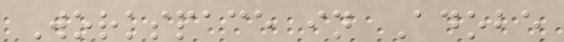Workspace in Adobe
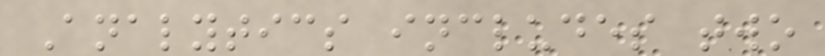Analytics includes two
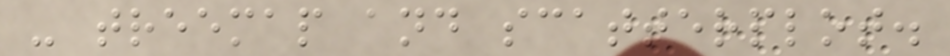- treemap and scatterplot.
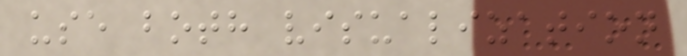use both visualization
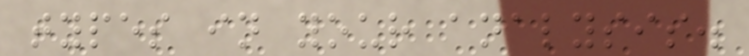types in your analysis.
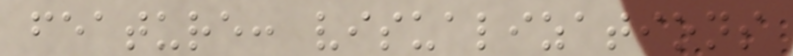feature: visualizations
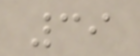39
